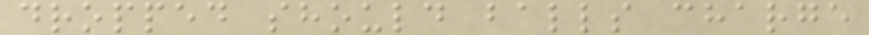dropped should balls charge
